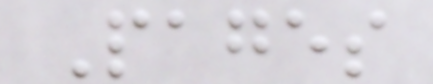Pages
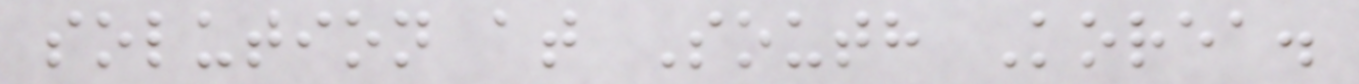solution at South Korea.
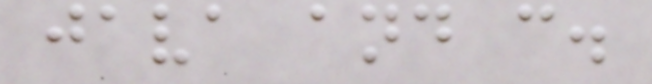java and c.
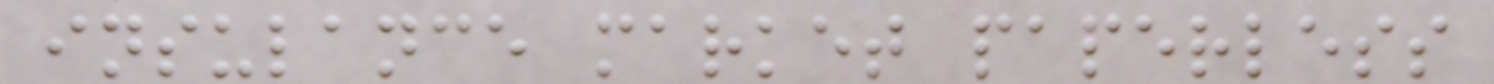insulance market paperless
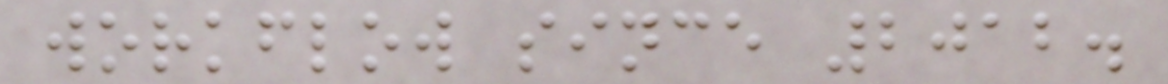workflow since 2012.
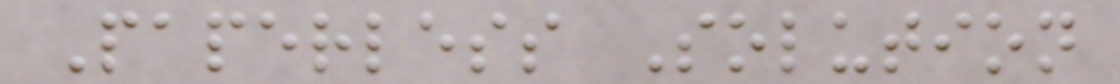Paperless Solution
